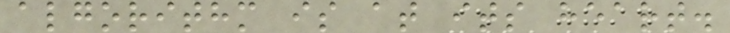algorithm is at its heart.
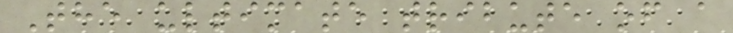The ultimate tribute of a
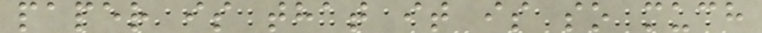paper is that it is so much
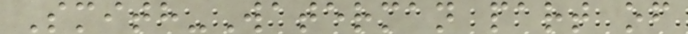Smith-Waterman part of
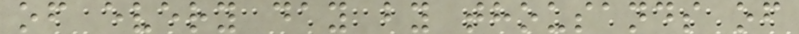of every day by thousands of
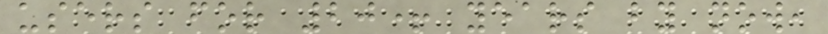users for 20+ years by now,
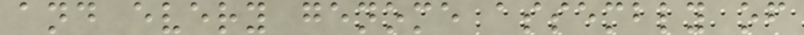and every genome assembly of
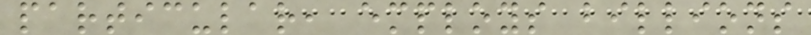particular, employs billions
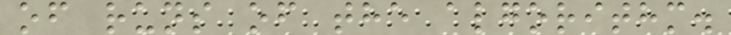of runs of the algorithm.
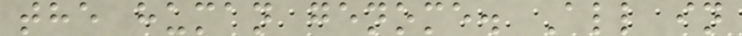the human genome. All in
